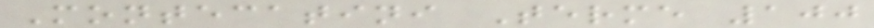Montecatini Terme 100
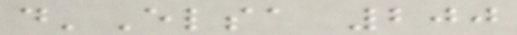d'Elsa 200
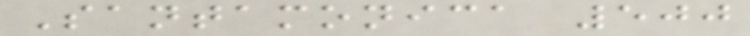Santamonica 500
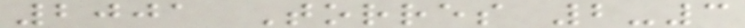2001 Torres 2-3
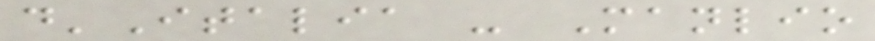d'Italia - Manlio
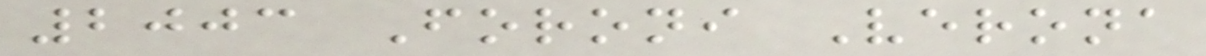2003 Foroni Verona
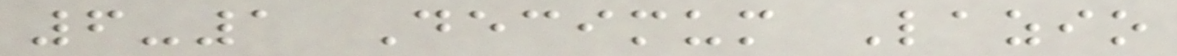6-1 Decimum Lazio
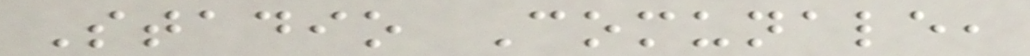Stadio Comunale,
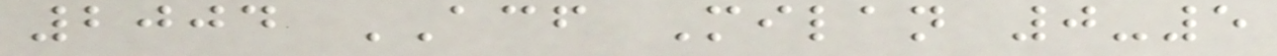2004 ACF Milan 0-5
